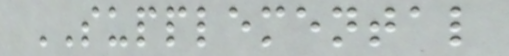SUPPLEMENTAL
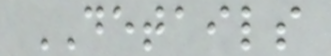DETAILS
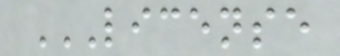LICENSE
